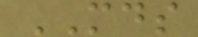MDS
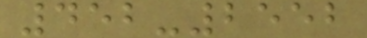452-2552
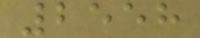2558
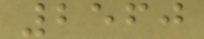2560
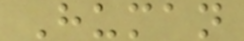Human
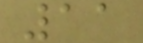11
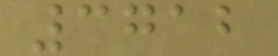3712
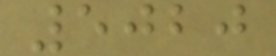5020
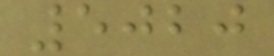5020
